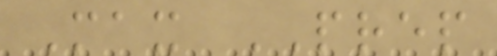Max PREP
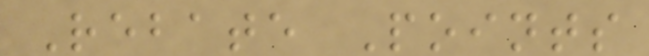Rebate Points
